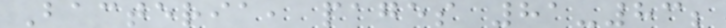Bacteria, pages 81-83;
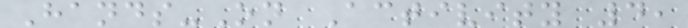Hands-On Activity 4,
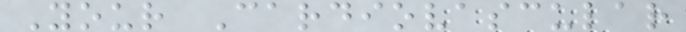Your Cardiovascular
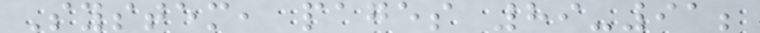System, pages 89-91;
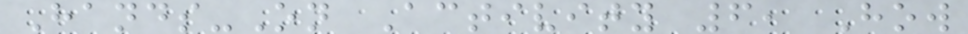Hands-On Activity 6, How
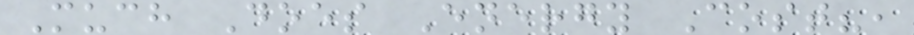Much Does Energy Cost?,
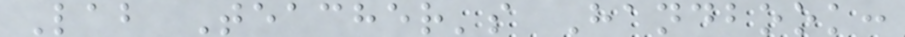Lab Teacher's Handbook:
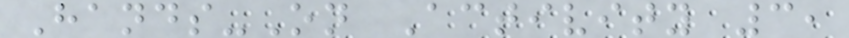Hands-On Activity 3,
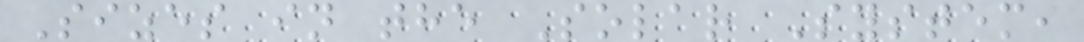Sizes in the Solar System,
